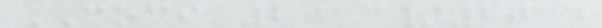COCI 2013/2014
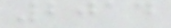2014
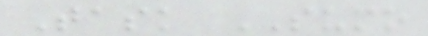Task SUMO
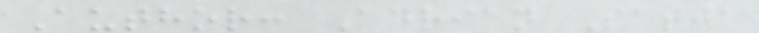Author: Adrian Satja
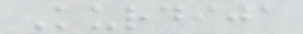Kurdija
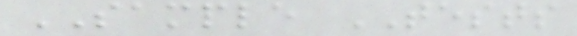SAMPLE TESTS
